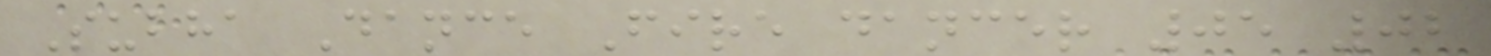Subha Dance Fire dancer 05 02
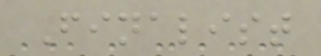Finalist
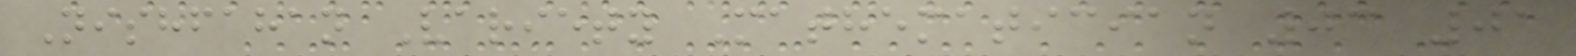Nishfahan Variety Mathematician 03 01
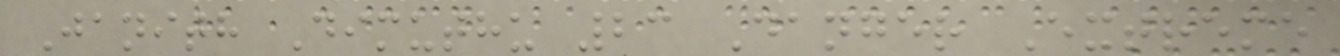Janith Dimuthu 23 Danger Extreme
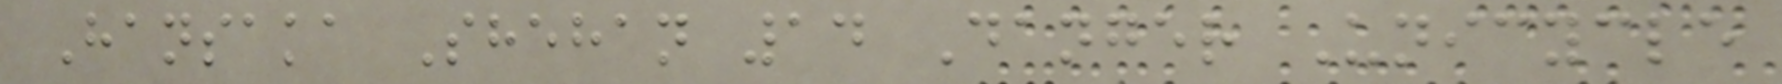Hansaka Shehan 14 Danger Unicycle
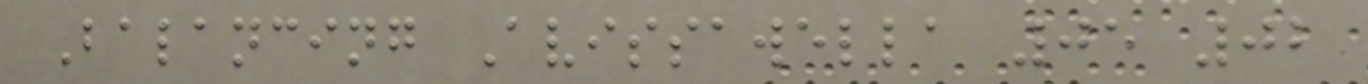Balancing Avissawella 05 02
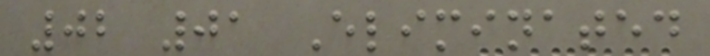02 01 Eliminated
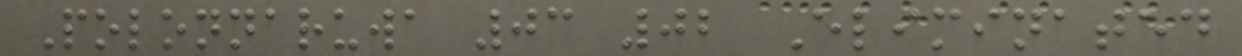Polonnaruwa 03 02 Eliminated
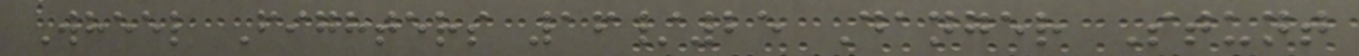Wheel Fighters 16/25 Danger Stunt
